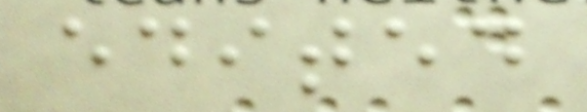edited
